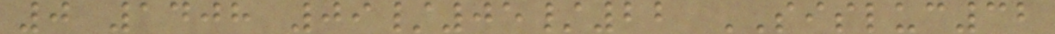0 1408 09/05/22 SISLUC32
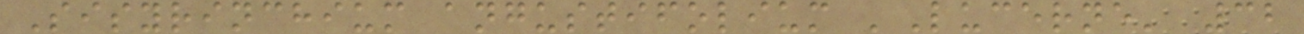Sisyrinchium angustifolium 'Lucerne' 32
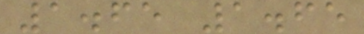1.65 1.65
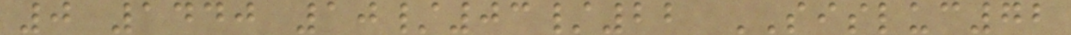0 1440 10/03/22 SISLUC72
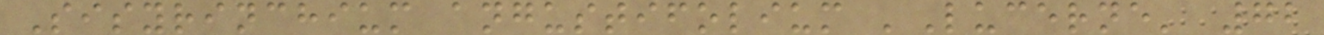Sisyrinchium angustifolium 'Lucerne' 72
